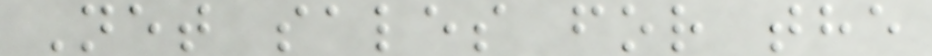Net sales for the
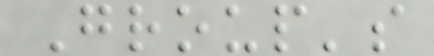Group's
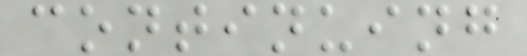continuing
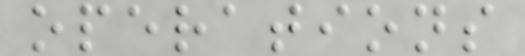operations
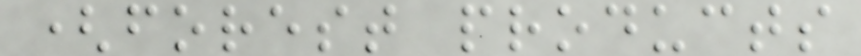(forest products
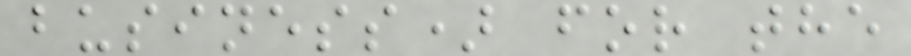business) for the
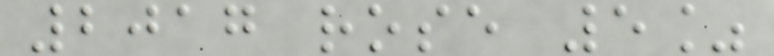2017 rose 5%
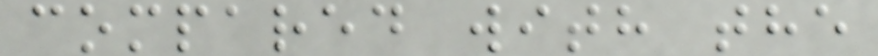compared with the
